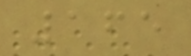165
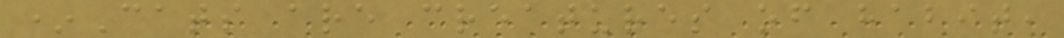*Cats are creatures of habit,
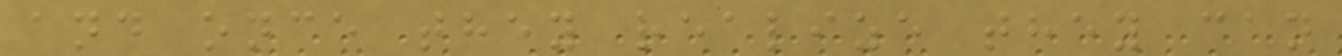and once they realize they can
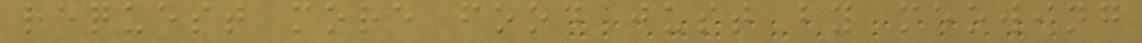request more food just by meowing
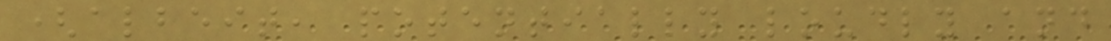(albeit, potentially loudly and
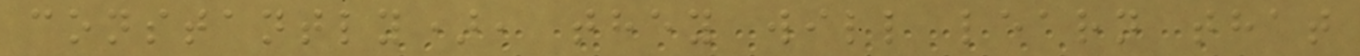constantly), they will learn that
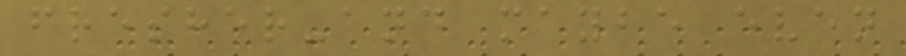fresher-and maybe even
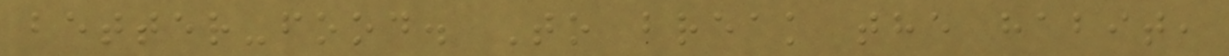better-food. To break the habit,
